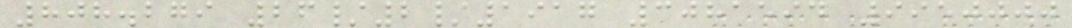808.279 26/2/1917 3081594 9950000
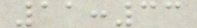11:33
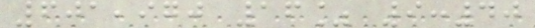601,970 16% 9:40
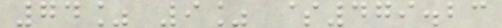74% 9% $479.23
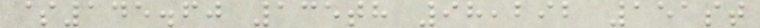$145.60 135th 98,292 151st
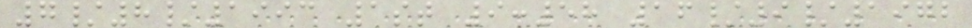7/8/1993 1st 9:58 16/9/1972
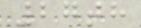27th
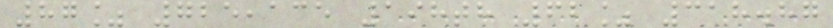87% 725,135 198th 62% 318.87
